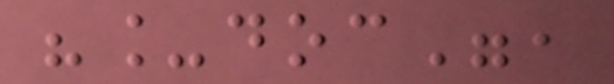"_doc",
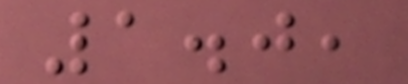1.0,
